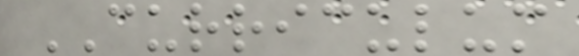CURRICULUM
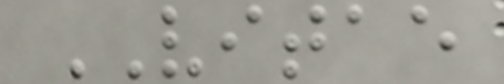VITAE
